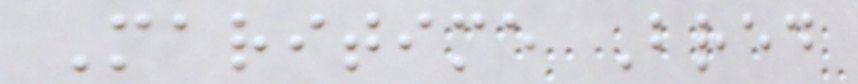Maritime Bred
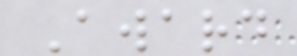Award
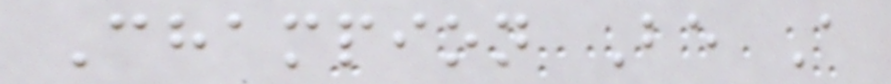Champion Be A
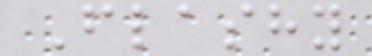Flashy
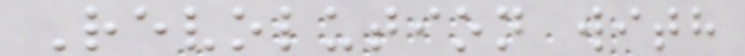Revolution with
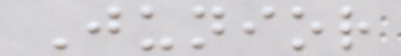Junior
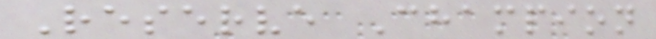Reserve Champion
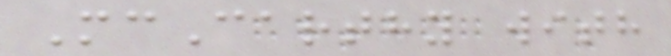McCarthy with
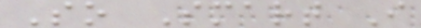So Smart I
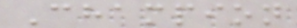Champion
